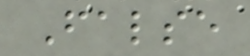False
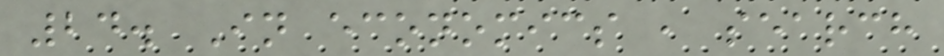24. In economics , search
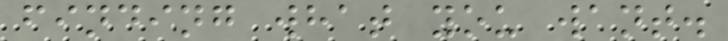finding what you want.
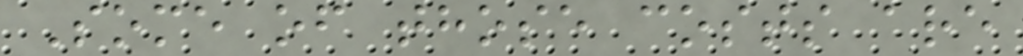Some of those costs are
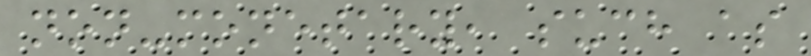non-monetary, such as
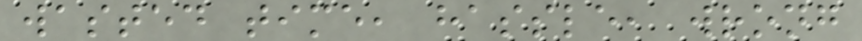wasted time, hassle, wrong
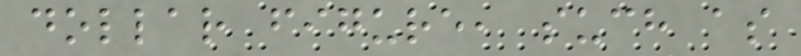dollar figure, such as
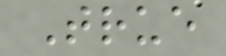True
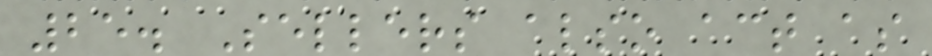25. Sellers also act as
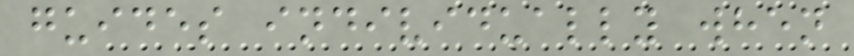guides individually when
